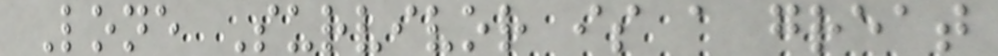Lone Survivor is a great
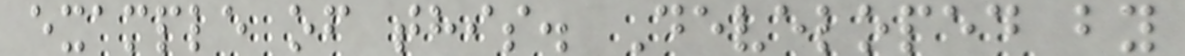example of this. Developed by
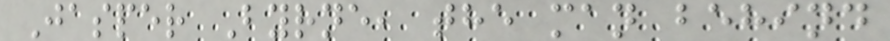Jasper Byrne, the man behind
